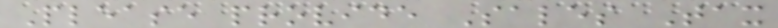Please provide Sales Tax
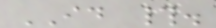ID #.
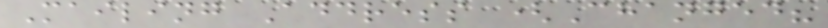Mailing Address (Changed?
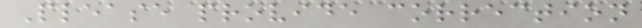Please provide correction
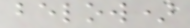below)
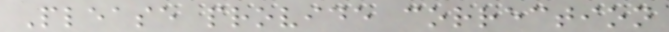Please provide correction
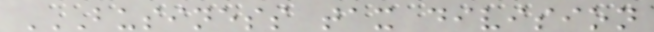BUSINESS TAX DIVISION
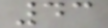43
